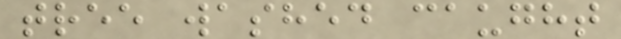tree washed caught
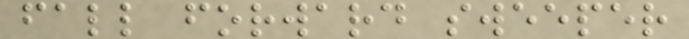fall forward sweeper
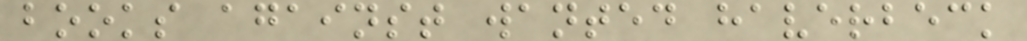books against wanted haverbeck
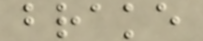brake
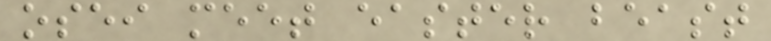osei meet easter beast
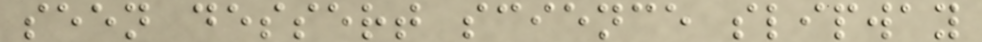seen dessert science slipway
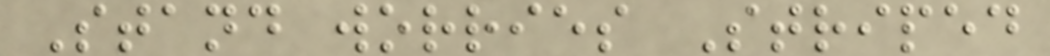Stand worries Striped
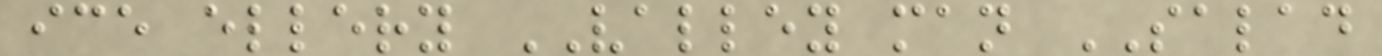ice ellery VALLEY man SALAD
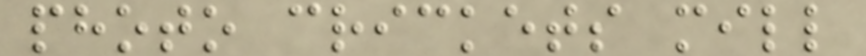photo crickets mill
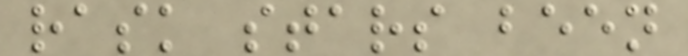rask stars been
